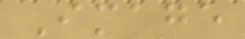Image
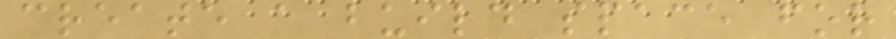create a build space for
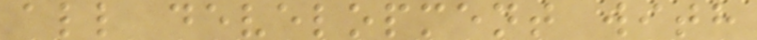all development with
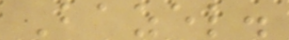Bazel.
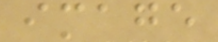image
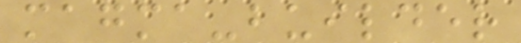magma-builder
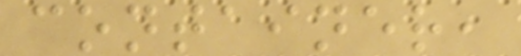container,
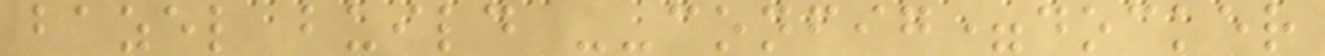bazel build --config=docker
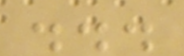...
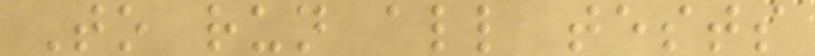To run all tests
